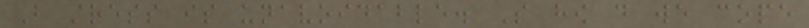But stress is unavoidable. So how do we cope
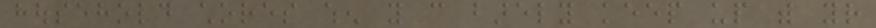household chores when you can barely keep up with your
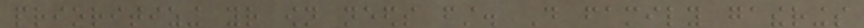prioritizing your own needs first. Do family gatherings
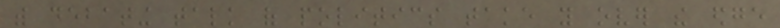with debating talk of politics take you over the edge
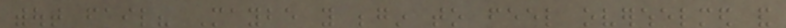without fail? Maybe you begin to feel overwhelmed and
